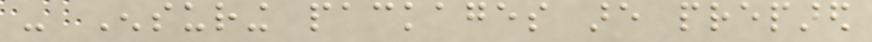- Ensuring packages are prepared
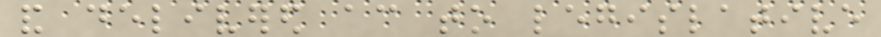and delivered according to legislative
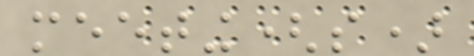meeting(s)
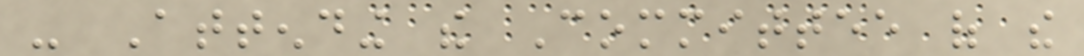- Attending the Committee of the
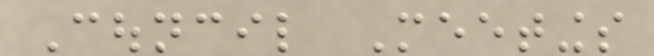Council Meetings
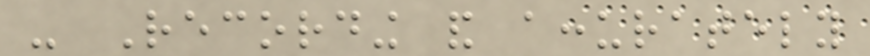- Recording and accurately
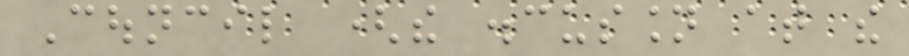Council (the discussion at the
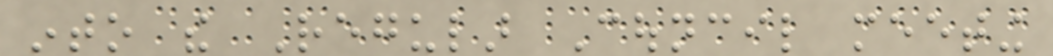into the Regular Council meeting
